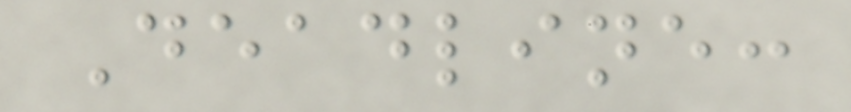Deadline:
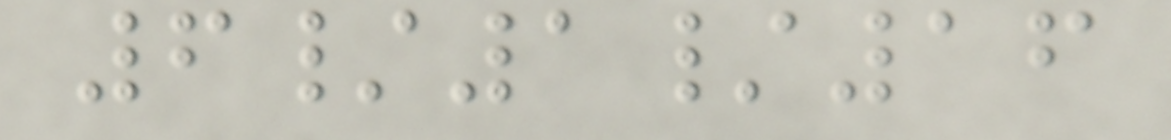6/1/16
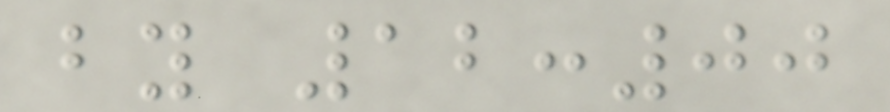by 12:00
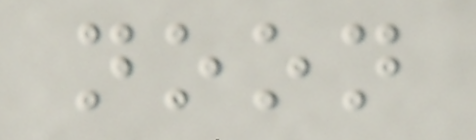noon
